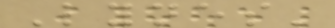Lynes'
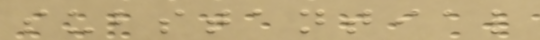substantial
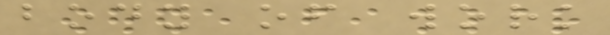body of work
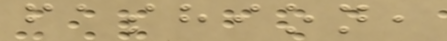fashion,
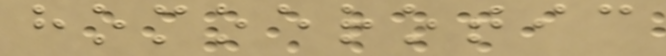homoerotic
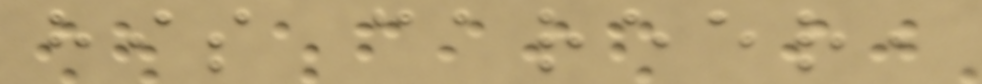his career,
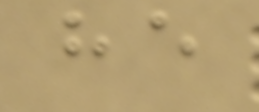he
